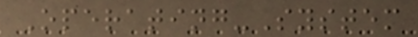Operating-System
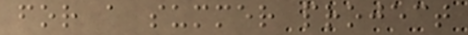for a summer project
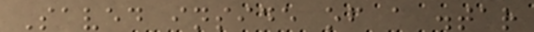Saved inside of a .tar
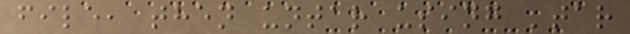file, then untar using 'tar
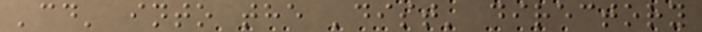'cd' into the 'dist' directory
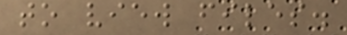to view files.
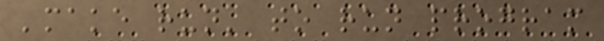'make run' to run program
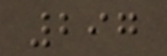297
